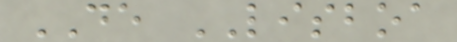DE LISBOA
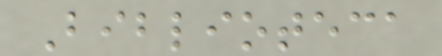Biblioteca
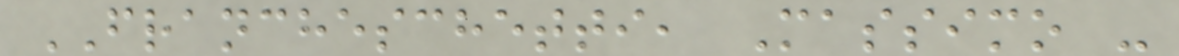FRANCHESCHETTI, Massimo -
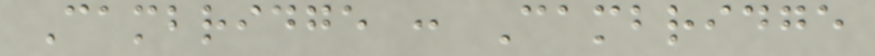Cambridge : Cambridge
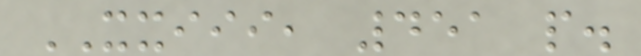XXIII, 451 p.
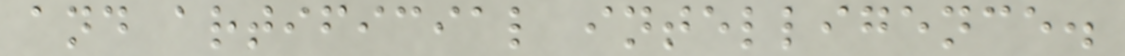and artificial intelligence.
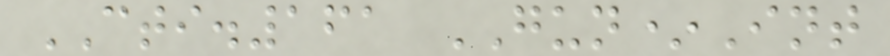CTI.161 GUN*Int
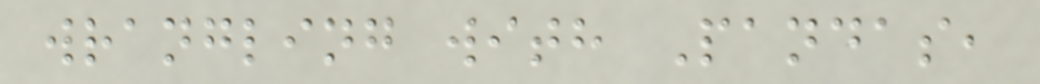wrangling with Pandas,
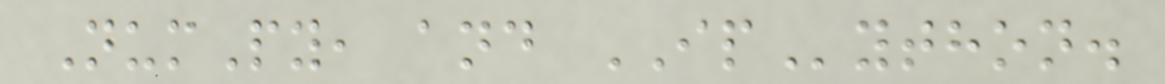NumPy, and IPython.
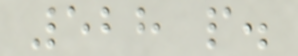528 p.
